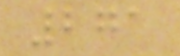271
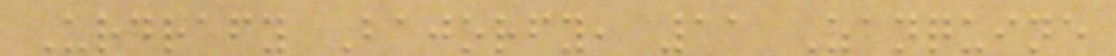Urdrafy Bajorfy, 11 Zanquine
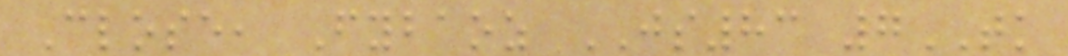Close, Fybaoz JS83 7TK
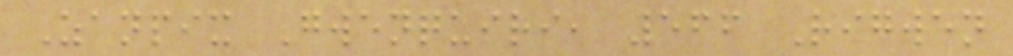Zanpix Gwenquiri, 566 Rigwen
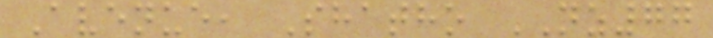Avenue, Shatho NZ77
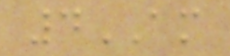4AM
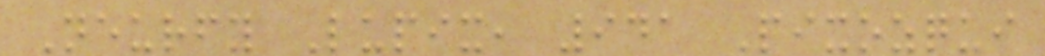Neurfy Lupix, 941 Pixozqui
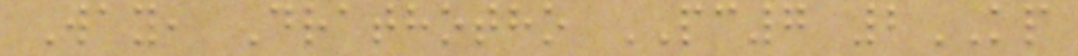Way, Drathotho PC7 2KP
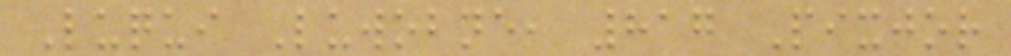Luqui Luwobne, 817 Pixjor
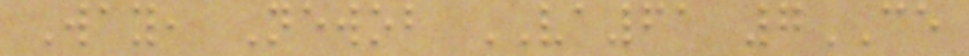Way, Newob VA61 7CE
